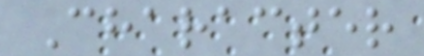Character
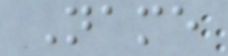Name
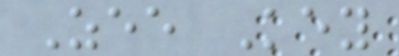Zee Key
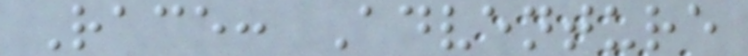Race: Adventure
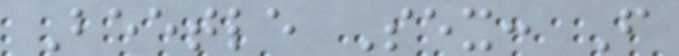Beetle Sex: F
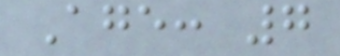Age: 7
